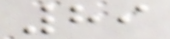89
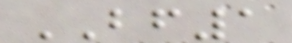BF1
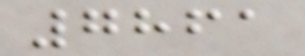7861
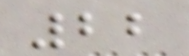22
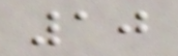10
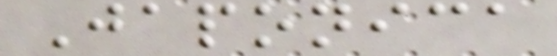Japonica
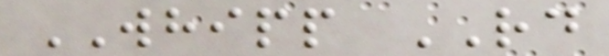WHIPP RD
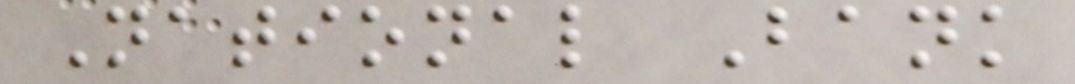National Bank
